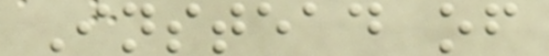Instead of
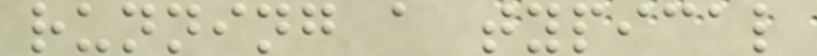running a typical
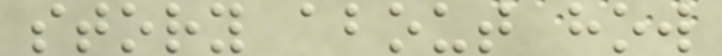story about how
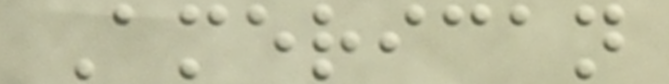American
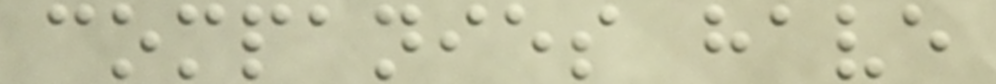companies have
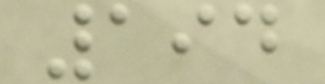194
